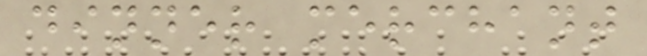dinner merchant
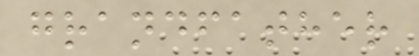grandfather
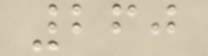260
